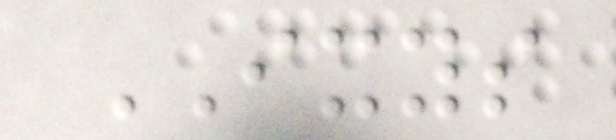IXYS
